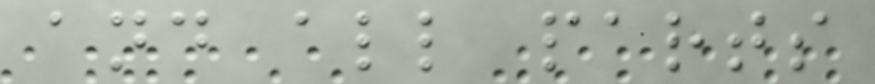and all parts
